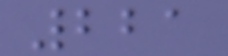221
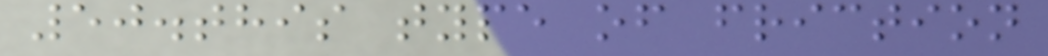50.this type of friction
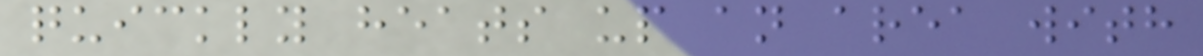quickly heats up an area with
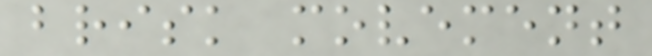brisk movement
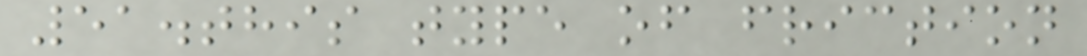51.this type of friction
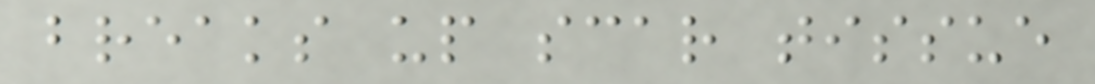breaks up scar tissue
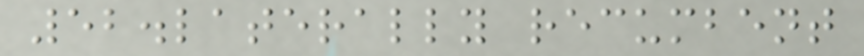52.laterally recumbent
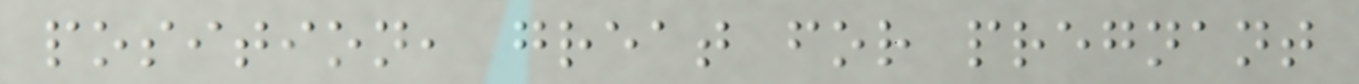position, great for pregnant
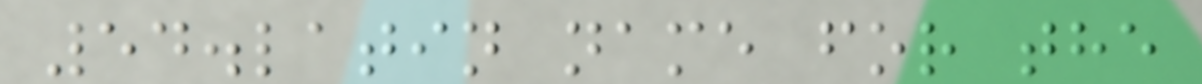54.latin name for the
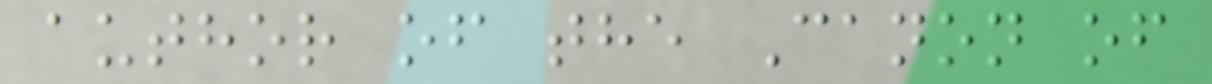author of the Canon of
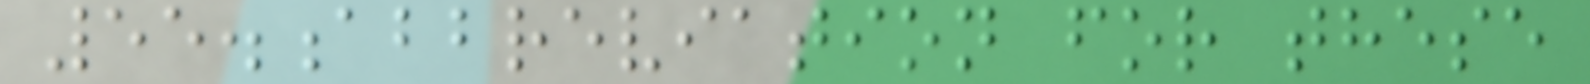55.abbreviation for these
